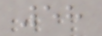58
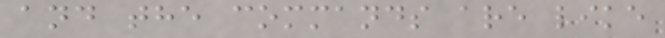and the commands are like
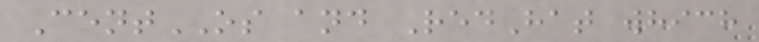CentOS and RedHat which
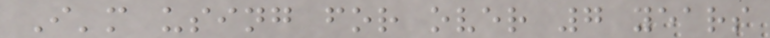I'm using for over 7 years
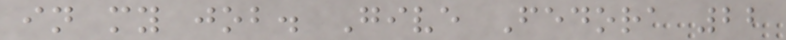in my job. Give Fedora 22
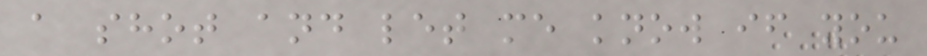a shot and let me know if you
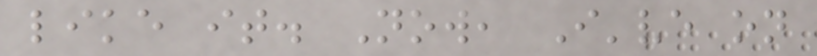like it. Now, I've on
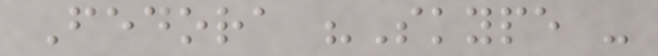Fedora "Skype -
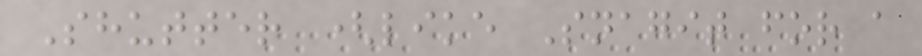Shutter (like Snagit for a
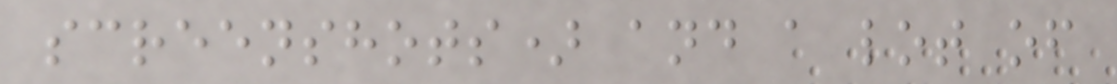screenshots) and a lot of
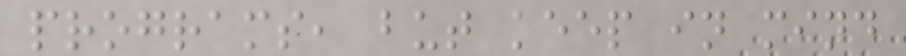programs, but keep in mind
